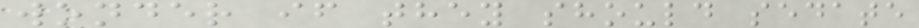wonder if they should sedate
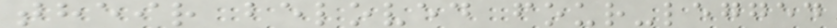their beloved four-legged
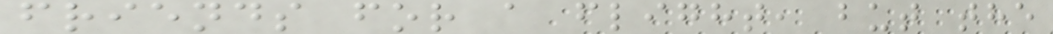friends for a flight, but the
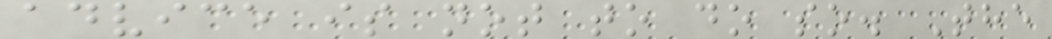advice is not to do so. The
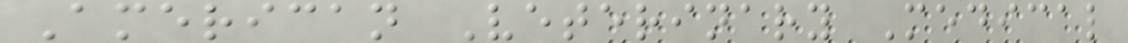American Veterinary Medical
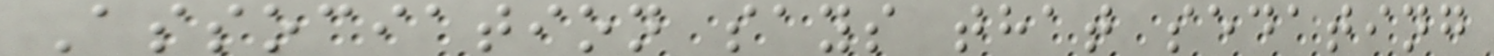Association says that sedating
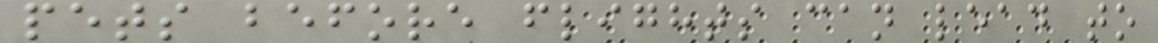pets before flights can lead to
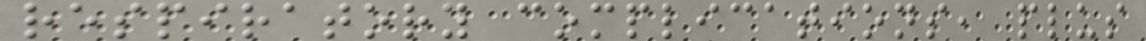respiratory complications, plus
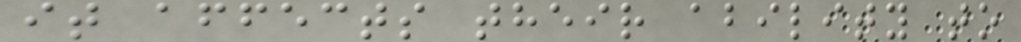it affects their ability to
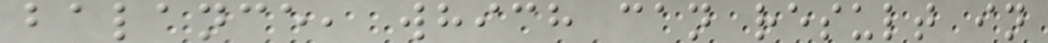balance, which can result in
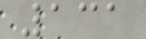131
